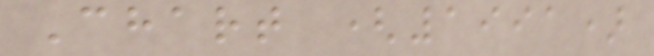Chart (1991)
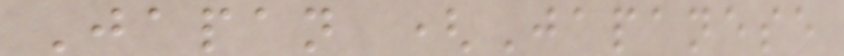Japan (Japanese
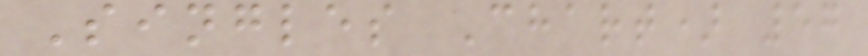Singles Chart) 57
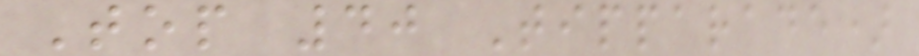Top 40 Tipparade)
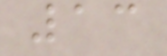13
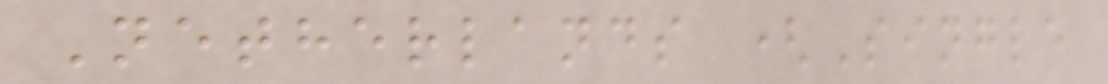Netherlands (Single
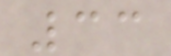33
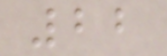22
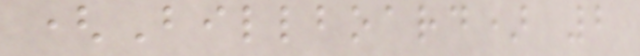(Billboard) 2
